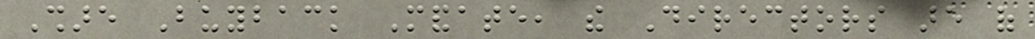Share Buyback Mandate, the Directors are of
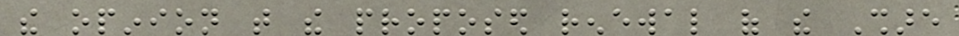the opinion that the proposed renewal of the Share
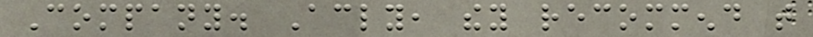Company. Accordingly, they recommend that
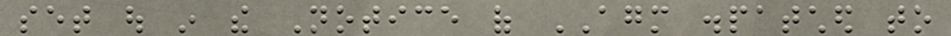set out in the Notice of AGM dispatched to
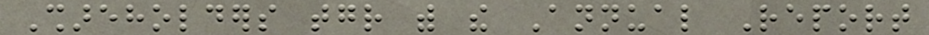Shareholders together with the Annual Report
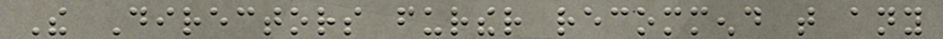The Directors further recommend that any
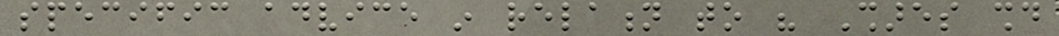specific advice in relation to his Shares should
